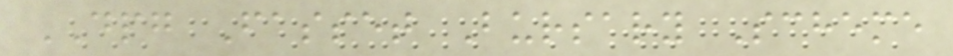DPG Fasset Bursary Scheme
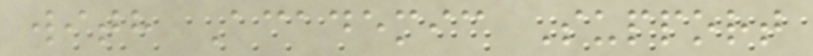with Academic Support
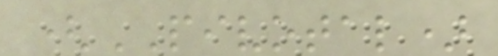(PIVOTAL)
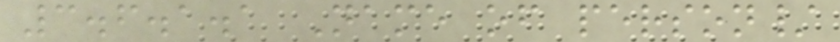3.6.1.1 Name of person/
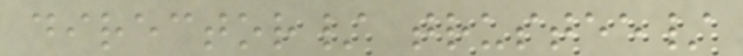director/ trustee/
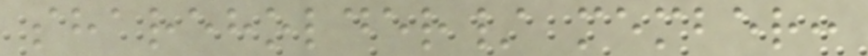shareholder/ member:
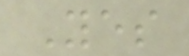Yes
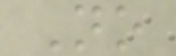No
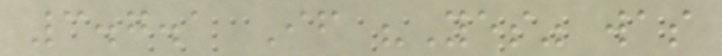3.7.1 If "Yes" was
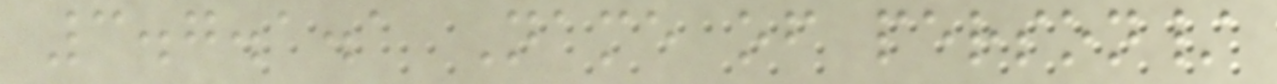3.7.1.1 Name of person/
